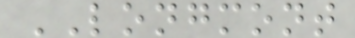LONGMONT
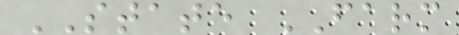STATE FARM
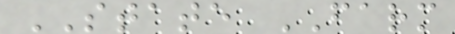STATE FARM
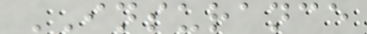INSURANCE
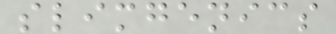slimgenics
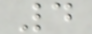4
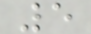5
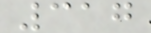317
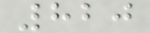820
